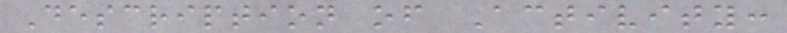Description of Activity:
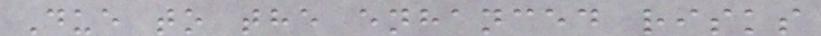Due to the enhanced risks
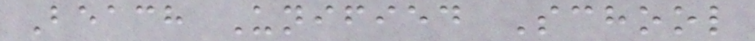Beach Unified School
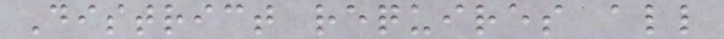District requires all
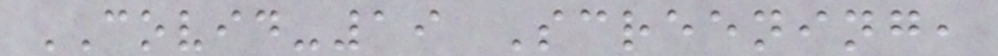COVID-19 Screening,
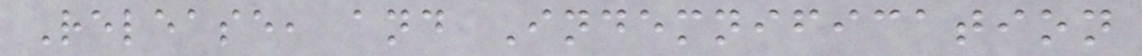Release, and Indemnification
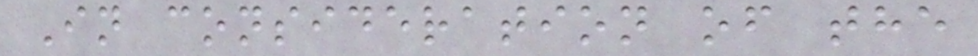In consideration of the
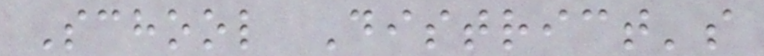School District's
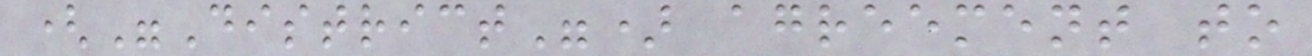("District") agreement to
